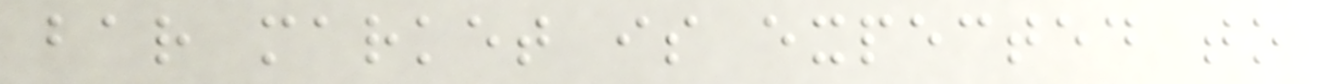bar market is expected to
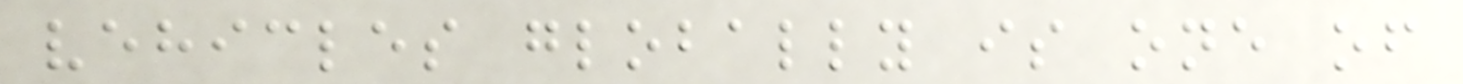vehicles globally is one of
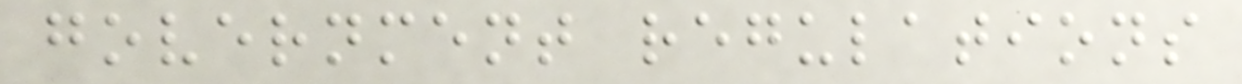government regulations
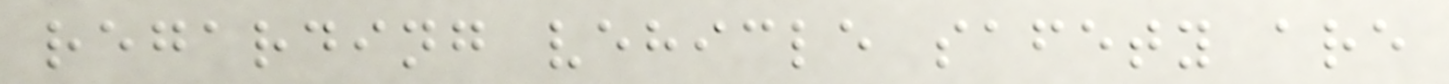regarding vehicle safety are
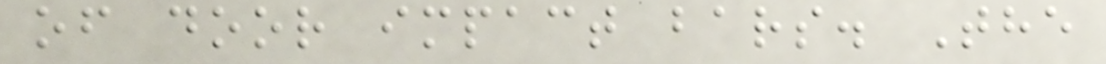of door impact bars. The
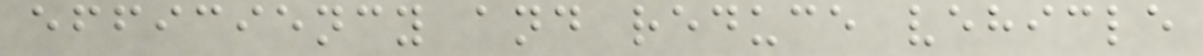efficiency and reduce vehicle
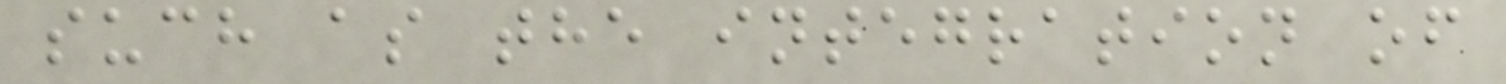such as the integration of
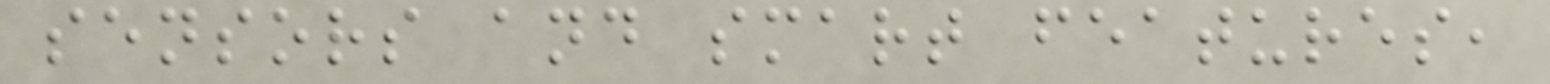sensors and smart features,
